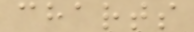charts
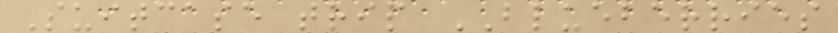Suitcase trip BLUEBERRIES
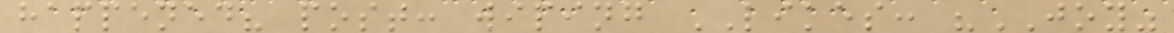happened? post: wiping LIKES: "JOY"
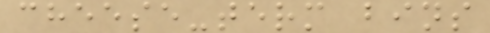cheese-term bins
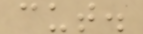cut.
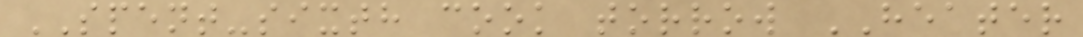SPENT-sixth cook torrow HEATER
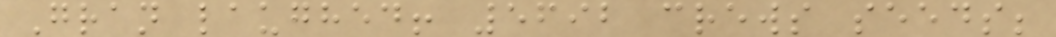Gran laughed! 5692 crews seeds;
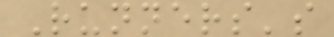Runners's
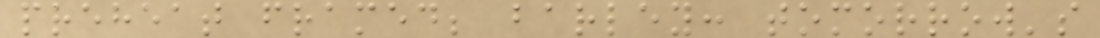preheat framed; barley: tomorrow's
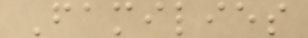Families
